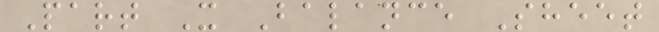Part X Balance Sheet
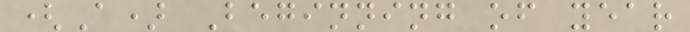(A) Beginning of year
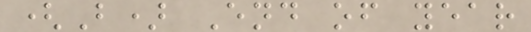(B) End of year
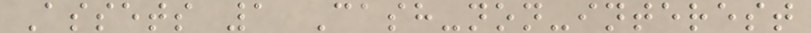Assets 1 Cash-non-interest
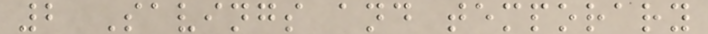2 Savings and temporary
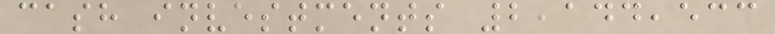cash investments 2,144,533
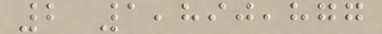2 1,890,877
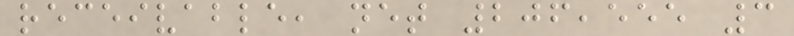receivable, net 206,555 3
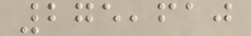275,610
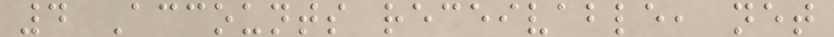4 Accounts receivable, net
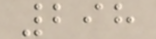298
